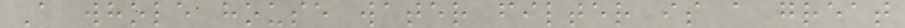A whole house water filter is a great
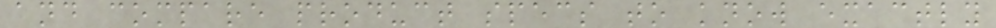and compare product specs to know exactly
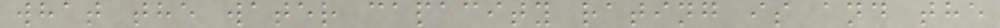what the water capacity rating is and the
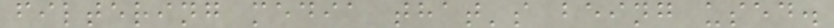filtering media that's being used.
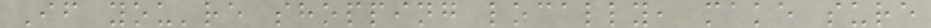If you're shopping locally, make sure
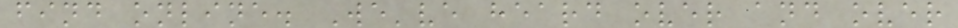find online. We've heard over and over
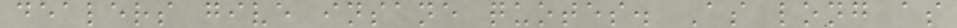dealers give insane quotes. As long as
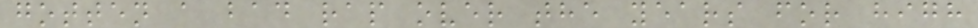gotten a bad rap over the years for high
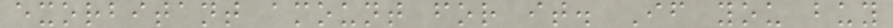exorbitant amount for it. If you buy
